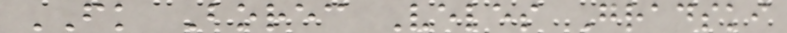FK Borec Veles Gradski
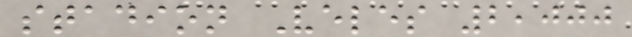stadion Veles 2,000
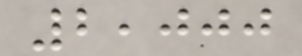2,000
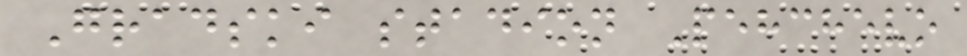Gradski stadion Pehchevo
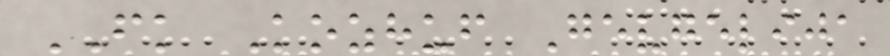FK Kozhuf Gevgelija
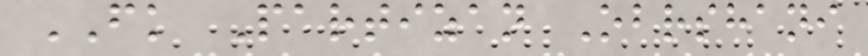FK Partizan Obrshani
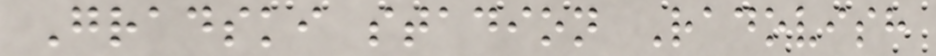Gradski stadion Radovish
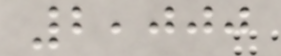2,000
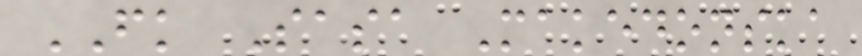FK Sasa Makedonska
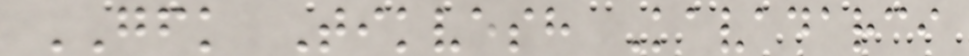GFK Tikvesh Kavadarci
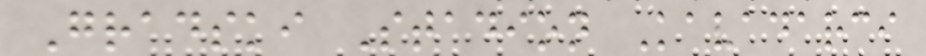Gradski Stadion Kavadarci
